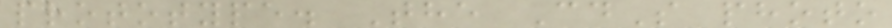prototype. The CdS photo
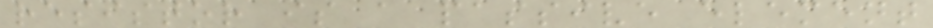resistor is a passive element
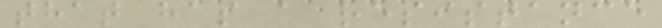that has a resistance
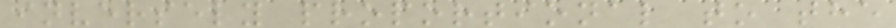inversely proportional to the
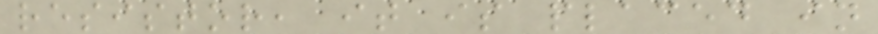resistor, it is placed in
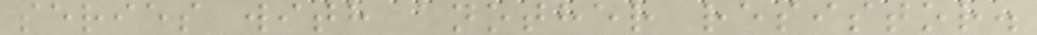series with another resistor.
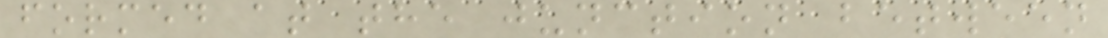formed at the junction between
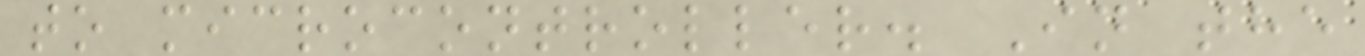to microcontroller. In the
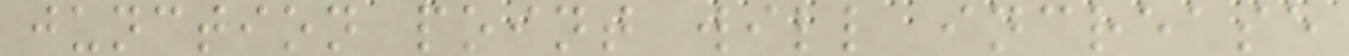junction point will increase
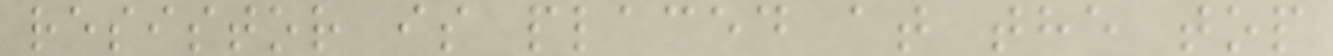resistor is placed at the top
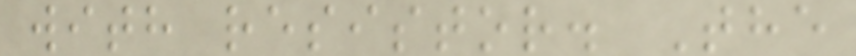with resistor. The
